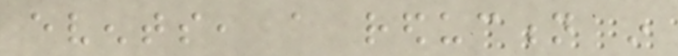events, a reduction in
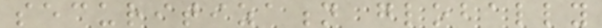securitization globally
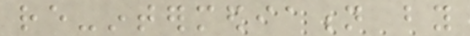re-intermediation by
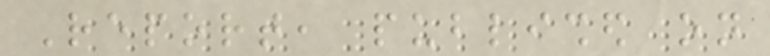Report, published on
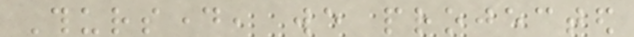Thursday, we projected
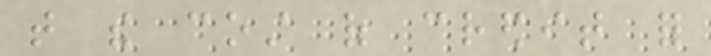that the cost of credit for
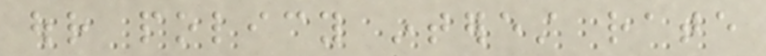our policy interest rate
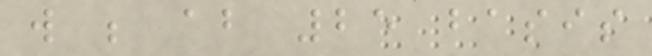will be about 25 basis
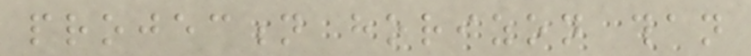projection horizon than
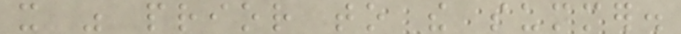it was prior to the summer.
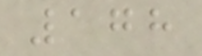178
